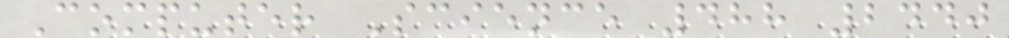Computer Science 488 2440
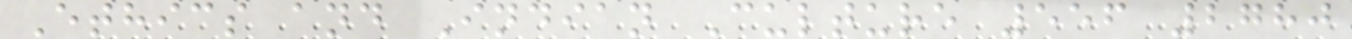Ethics and Indian Culture 556 2780
